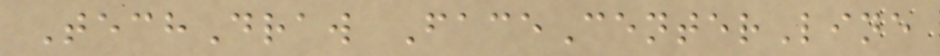TechDraw FaceCenterLine
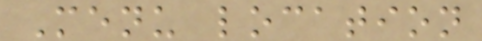Menu location
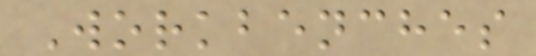Workbenches
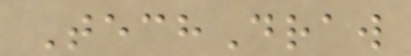TechDraw
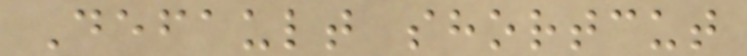Default shortcut
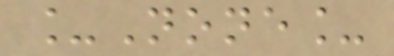_None_
